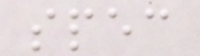spec
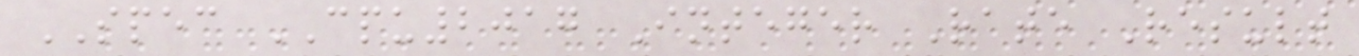SPEC CPU2017 Integer Rate Result
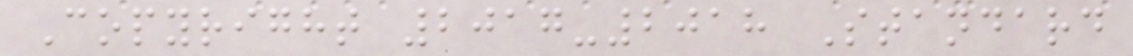Copyright 2017-2018 Standard
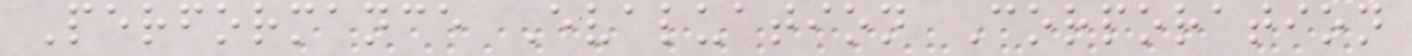Performance Evaluation Corporation
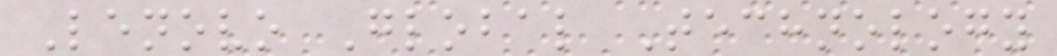Lenovo Global Technology
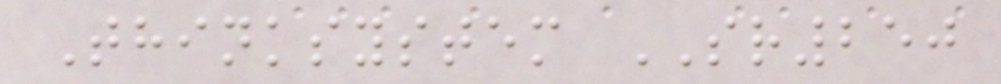Thinksystem SR250
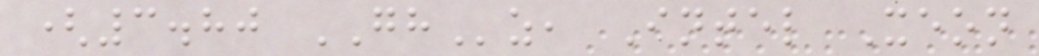(3.80 GHz, Intel Xeon
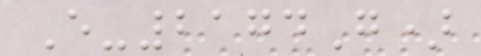E-2174G)
